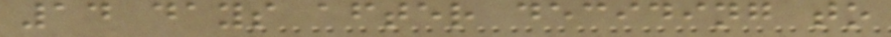14 days after deciding to
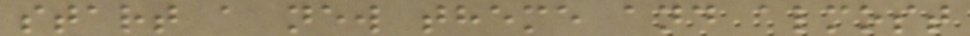start a new theme and almost
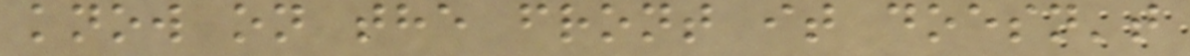know on the front it doesn't
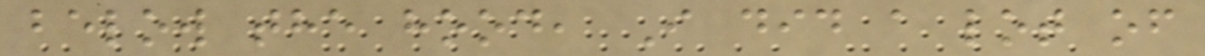below the hood, I did a lot of
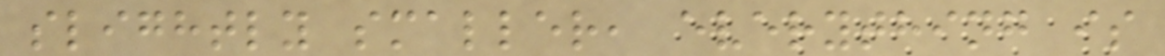slightly smaller, everything is
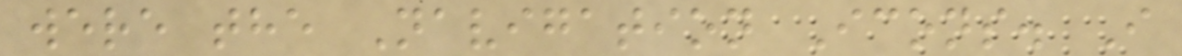were the Navigation Icons. I
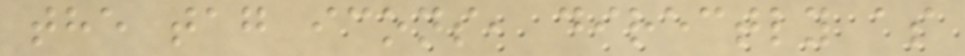the tag icons, directly as
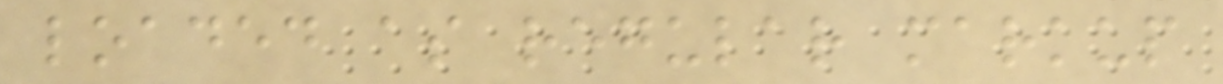loaded as regular markup
